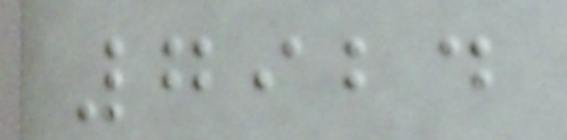7924
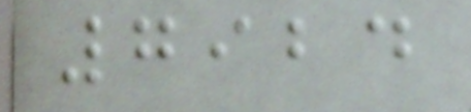7924
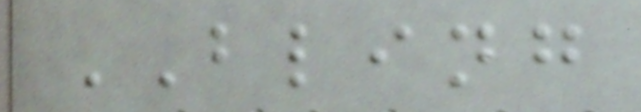BLING
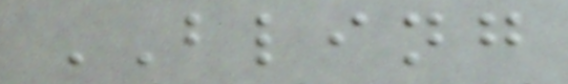BLING
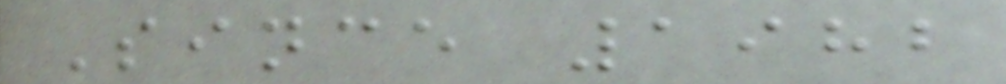Since 1982
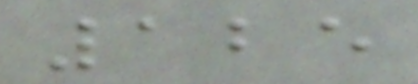125
